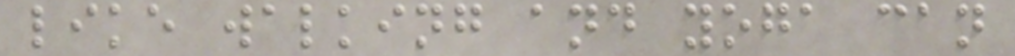like walking and yoga can
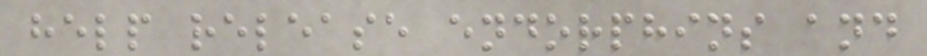help release endorphins and
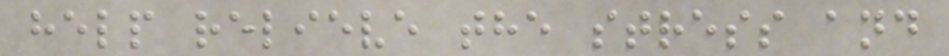help relieve the stress and
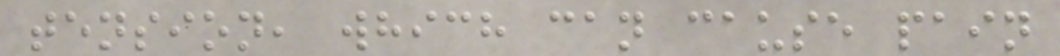tension, which can cause pain
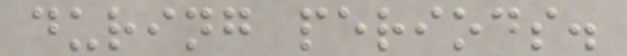during periods.
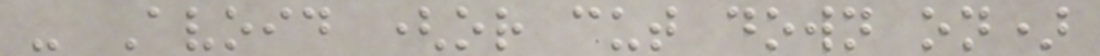- Avoid (or cut down on)
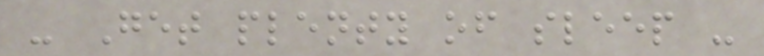- Get plenty of sleep -
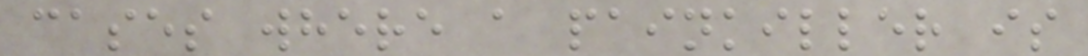cases where a painkiller is
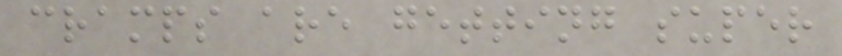cramps are getting super
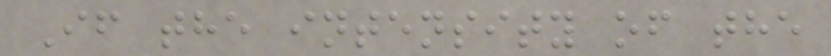If the intensity of the
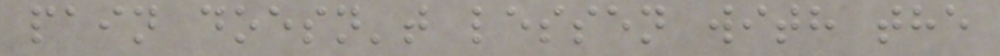pain doesn't lessen with the
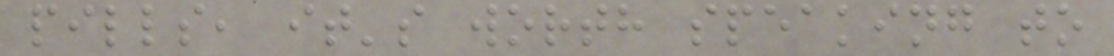pills, it's worth speaking to
